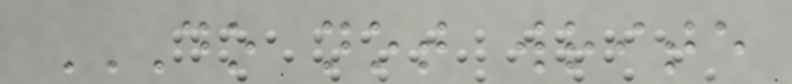DO NOT WRITE
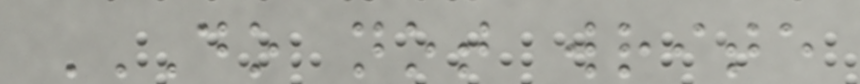DO NOT WRITE
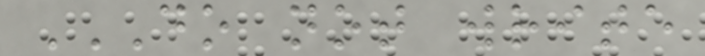DO NOT WRITE
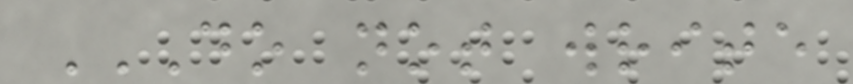DO NOT WRITE
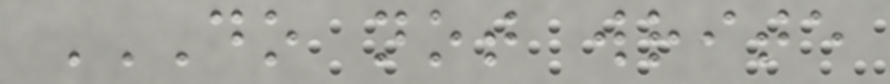DO NOT WRITE
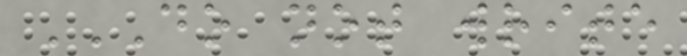DO NOT WRITE
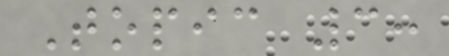Topic 3:
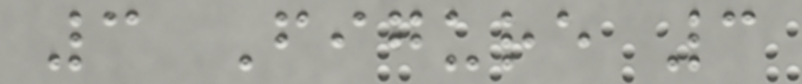3 Figure 3
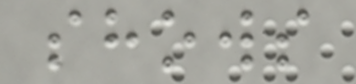shows
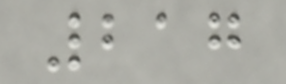217
